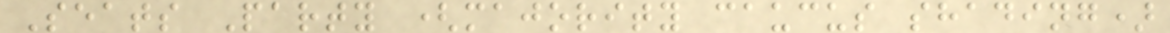Seats Party (majority caucus shading)
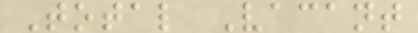Total Vacant
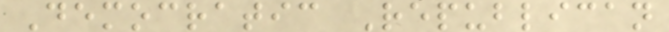Democratic Republican
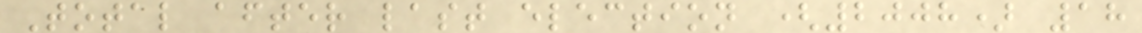Total after last election (2008) 18
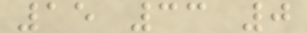15 33 0
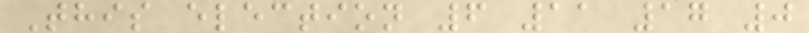This election 6 11 17 0
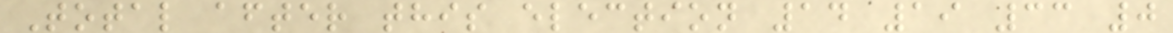Total after this election 14 19 33 0
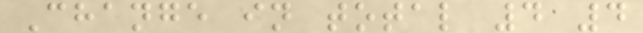Change in total 4 4
